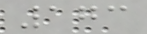173
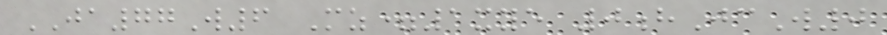JA77W6 Mz=1xye 0hJcW0
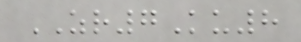ZR7Ku8
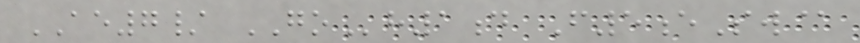AE7/ GOh1d F5eSw@
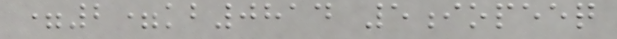=2=kb0814 5iopeeq
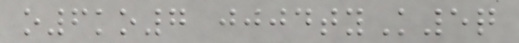o6ko7 jjjdtyK5q
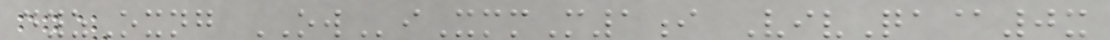dyzOxng OWiXmmM1i VivQa@0x
